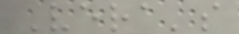Vera's
